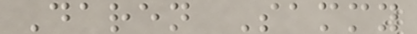Daren Sammy
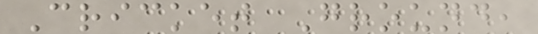Cricket Ground,
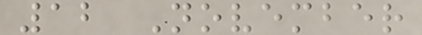12 November
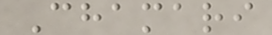Chamari
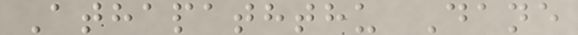Athapaththu Dane
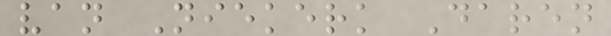van Niekerk Daren
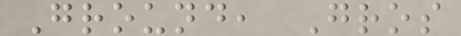Ground, Gros
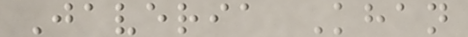Javeria Khan
